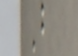B
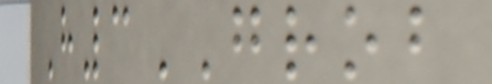H3GROB
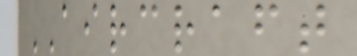AIRCRAFT
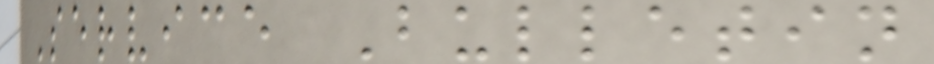Service Bulletin
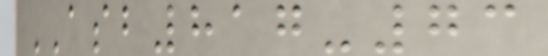ASB817-73
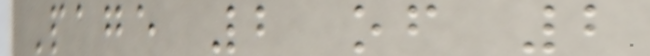Page 2 of 2
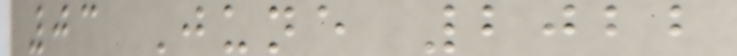03 June 2022
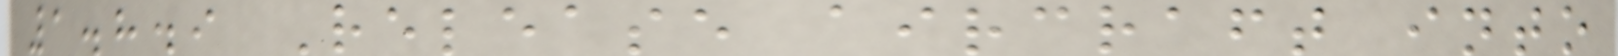1.8.9 Release aircraft into
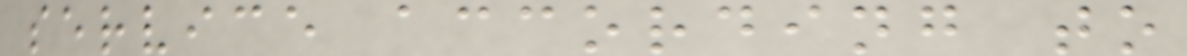service according to
